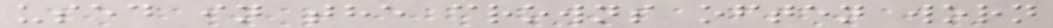used in the crowns often worn
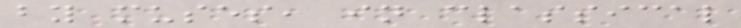by muses, in classical
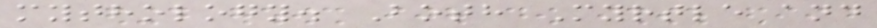mythology. Both Myrtle and
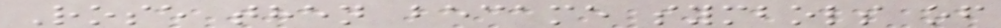Rose then became symbols of
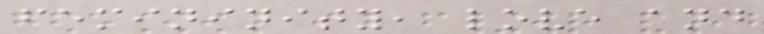femininity, love and
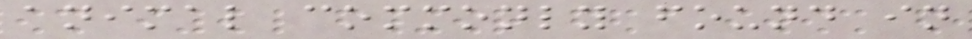animal commonly found in
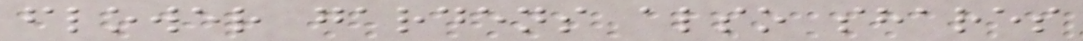flower gardens also shares
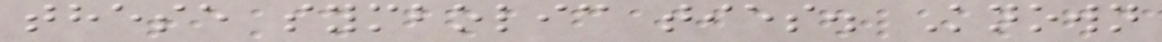these symbolic ties. Known
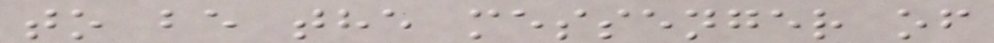to be the messenger of
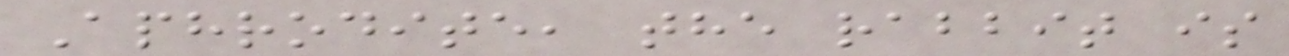Aphrodite, the rabbit is
